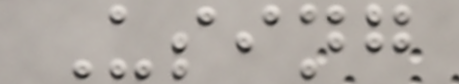Using
